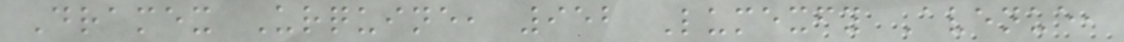Dramex Urquine, 952 Lumexfy Avenue,
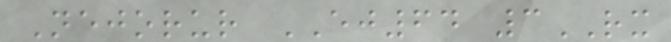Nejorur EJ64 3RX
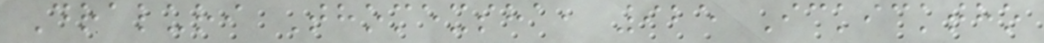Draluri Thomexsha, 925 Ickicktho
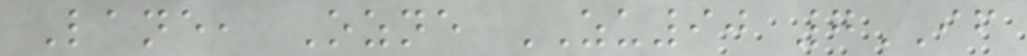Lane, Ozne ZU90 7IF
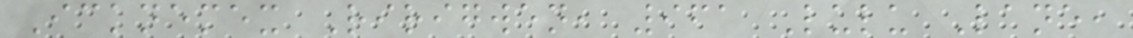Icknemex Ririgwen, 961 Lulu Lane,
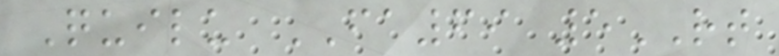Quilu FA69 5RT
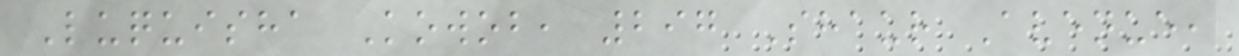Luquisha Kowob, 297 Shaur Avenue,
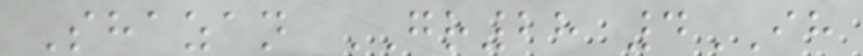Shazan GR28 4IH
